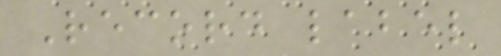Record label
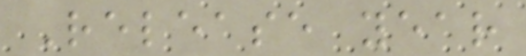Release year
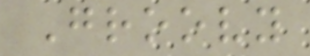Groovy
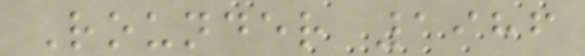Rounder 1986
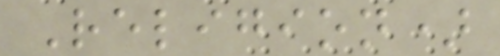Religion)
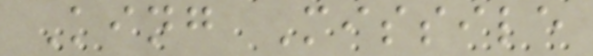King Missile
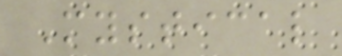Mystical
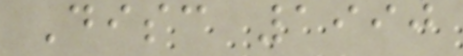Disc 1990
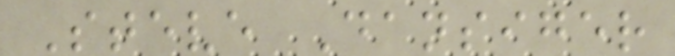Steve Dansiger
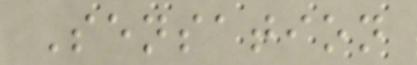Sensation
